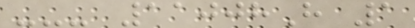--- 11008H 1
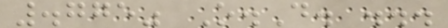.775" O.D. ...
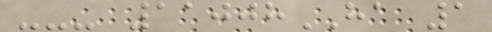--- 11008HA 1
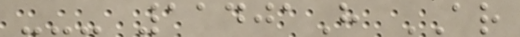--- 11401H AR
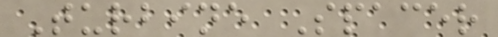Turbine Spacer
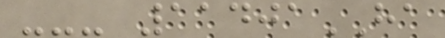--- 11401HA
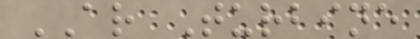AR Turbine
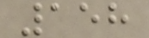158
